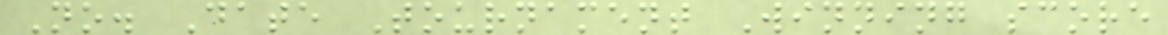No. Date Tournament Winning score
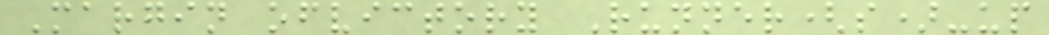Margin ofvictory Runner(s)-up
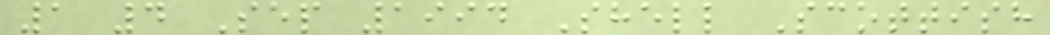1 4 Sep 1994 Shell Scottish
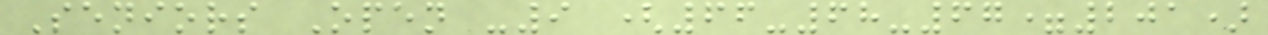Seniors Open -9 (66-68-67=201)
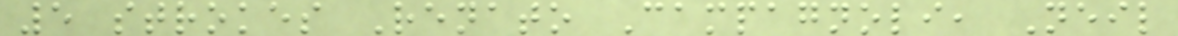5 strokes Renato Campagnoli, Neil
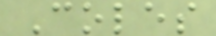Coles
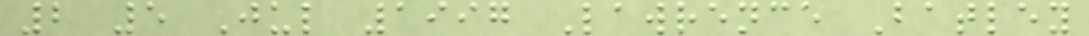2 5 Jul 1997 Lawrence Batley
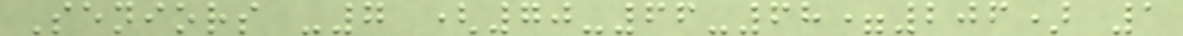Seniors -7 (70-66-68=206) 1
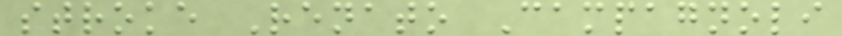stroke Renato Campagnoli
